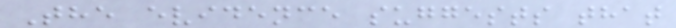The evidence suggests that
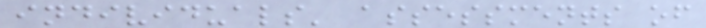individuals' assessments of
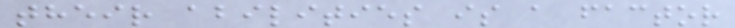their abilities is a factor
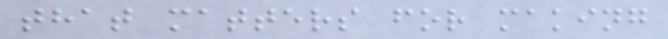that matters for making
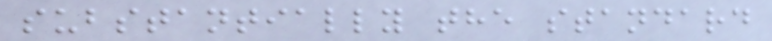substantially the standard
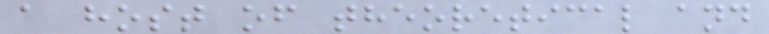a host of theoretical and
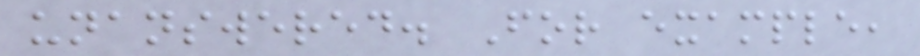unanswered. For example,
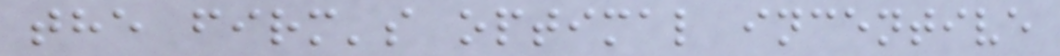the firm's optimal incentive
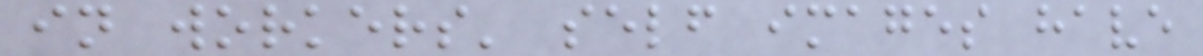in workers' self images have
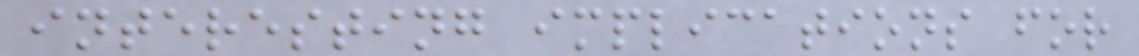interesting implications for
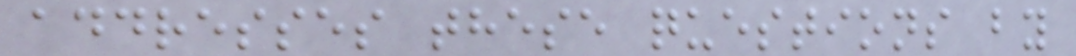addresses these questions by
